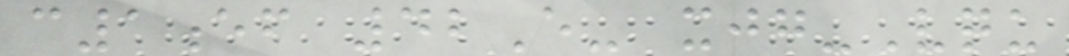c1ef 42E- xjg-Vqu
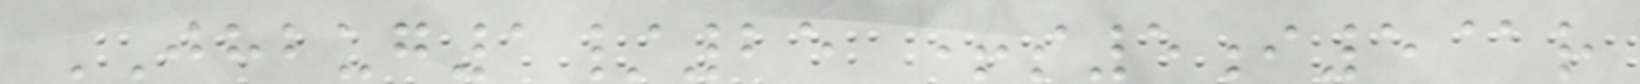JHBUG1/25 +s5i5@r
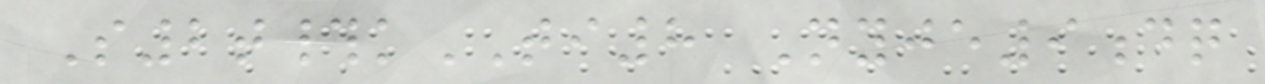S2t#kTI8 Nyje9dq
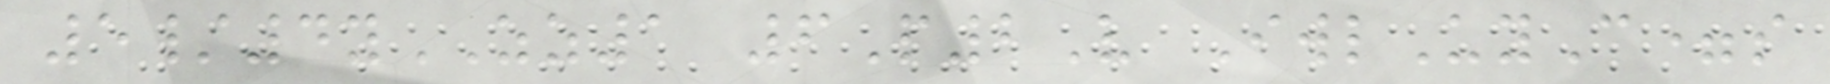5/4yZZ1 6P2V IwlUyC=s
